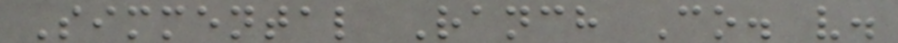Simmental Ranch Co. v.
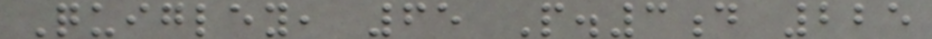Quigley, 65 P.3d 225
